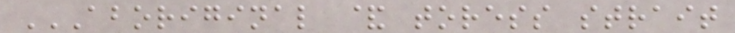ABORIGINAL & TORESS STRAIT
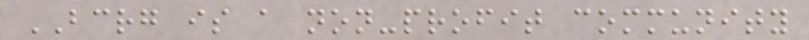BCRG is a non-profit community
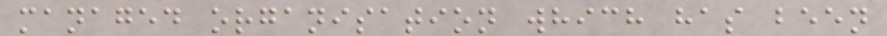managed organisation which has been
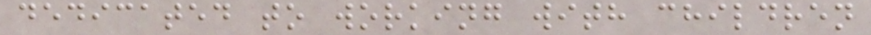dedicated to working with children
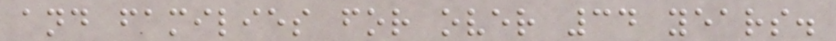and families for over 34 years.
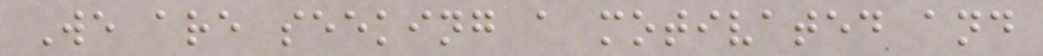We are seeking a motivated and
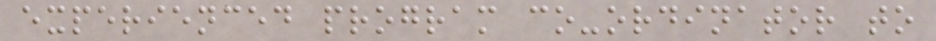experienced program co-ordinator to
